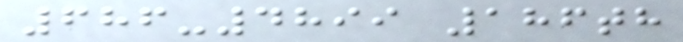686-4899 186th
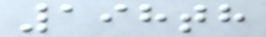198th
